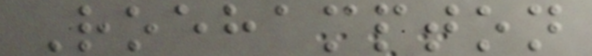Roehampton
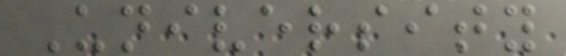University
